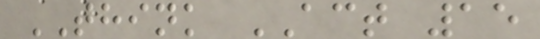THINK ACT 15
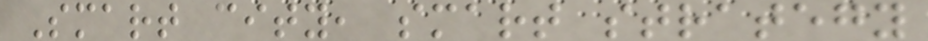Smart city, smart strategy
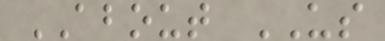ABOUT US
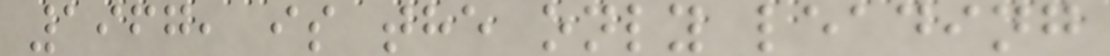1967, is the only leading
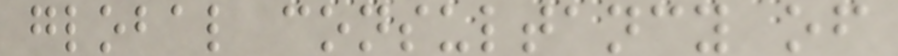global consultancy of
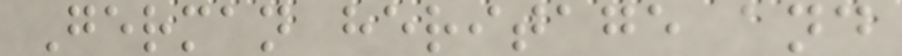German heritage and
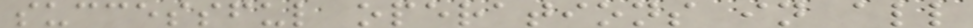successful operations in all
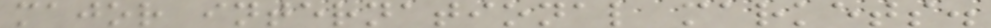major international markets.
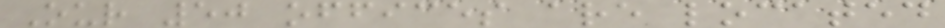Our 50 offices are located
